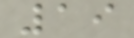19
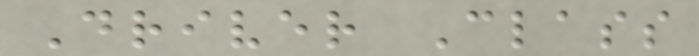Driver Class
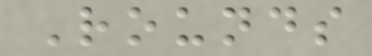Rounds
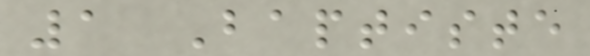1 Baptiste
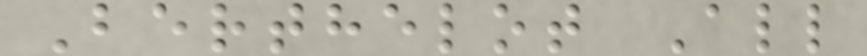Berthelot All
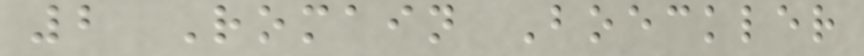2 Romain Boeckler
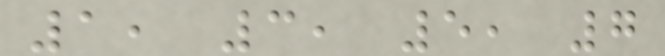1, 3, 5, 7
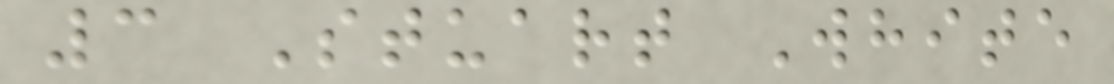3 Stuart White
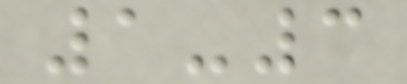1-3
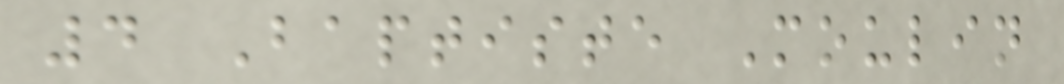4 Baptiste Moulin
